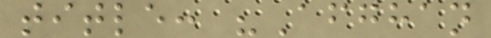title: "Afghan
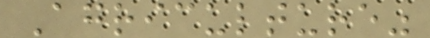Agriculture"
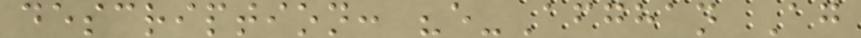description: "e-Afghan Ag
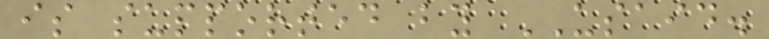is supported by USAID.
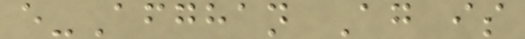e-Afghan Ag is
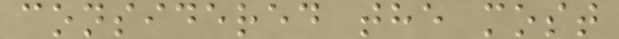considered the most
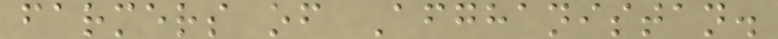farmers of Afghanistan.
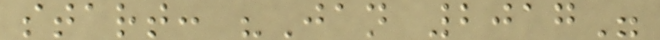start: "Jan 2017"
